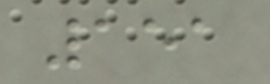151
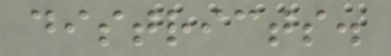districts.
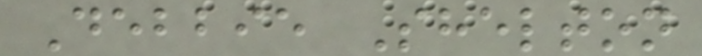Debbie Shelton
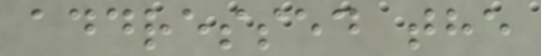addressed the
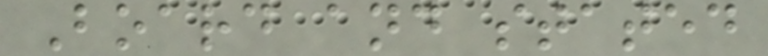Board and stated
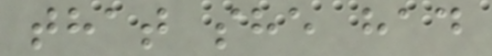that she had
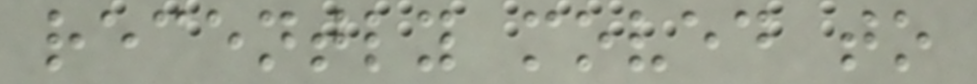recently moved to
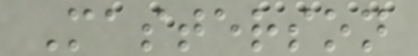Masterson
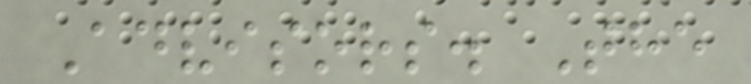Advisors. The
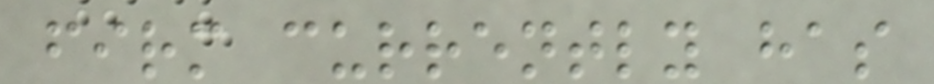firm currently has
